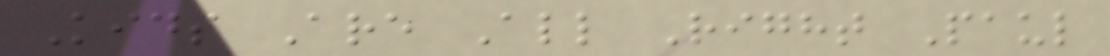Kids Are All Right Paul
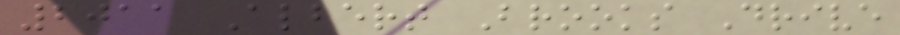2011 Albert Brooks Drive
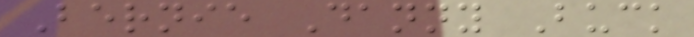Bernie Danny Buck
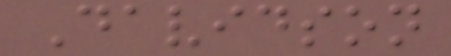Davidson
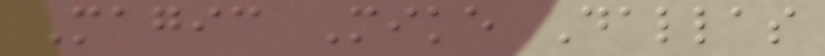Magic Mike Dallas
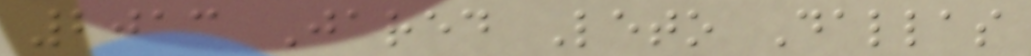2013 Jared Leto Dallas
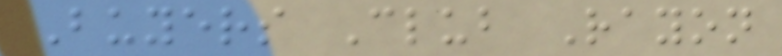Buyers Club Rayon
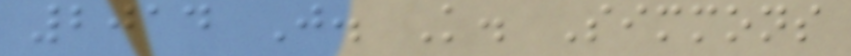2014 J. K. Simmons
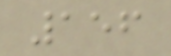156
